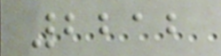2212
